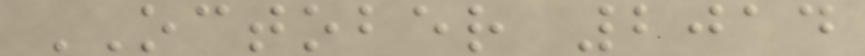OCTOBER 2014
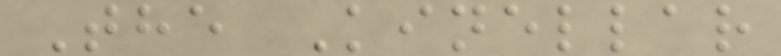The Kinellar
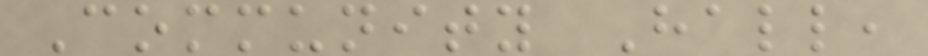Community Hall,
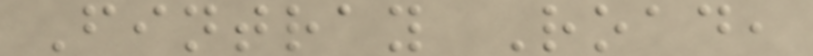Fintray Road,
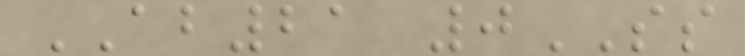AB21 0SS
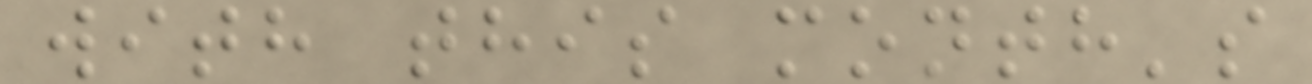with this month's
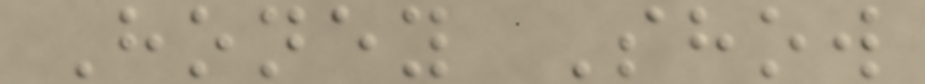Honey Show
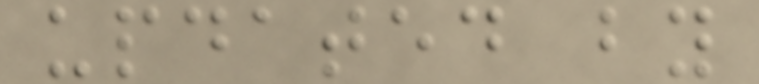updated by
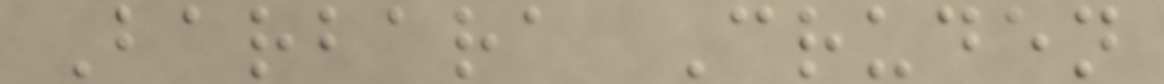Barbara Cruden
